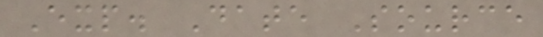Exp. Date Source
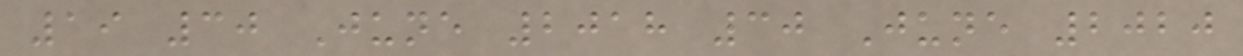19 30 June 2018 30 June 2020
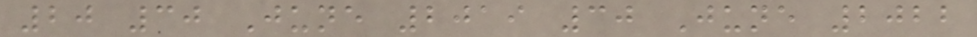20 30 June 2019 30 June 2022
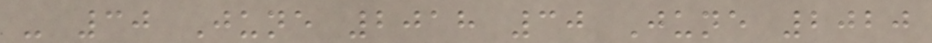- 30 June 2018 30 June 2020
